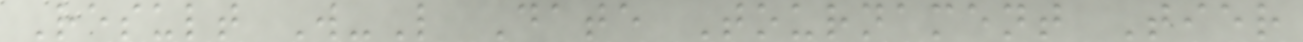Result W-L Date Tournament Tier
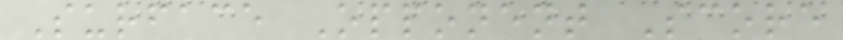Surface Opponent Score
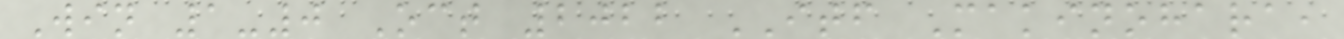Win 1-0 Oct 2022 ITF Makinohara,
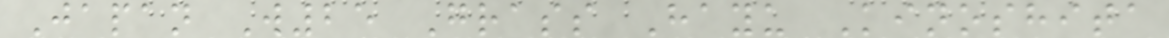Japan W25 Grass Hayu Kinoshita
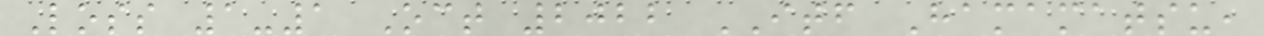Loss 1-1 Oct 2022 ITF Hamamatsu,
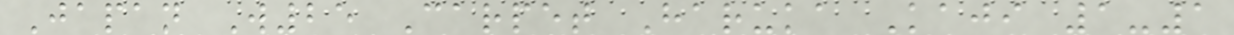Japan W25 Carpet Haruka Kaji 1-1
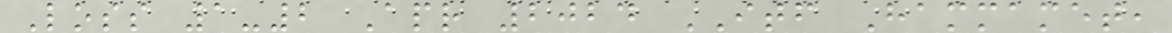Loss 1-2 Apr 2024 ITF Hammamet,
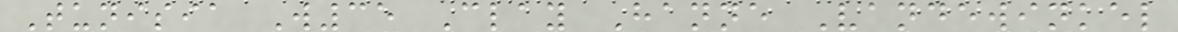Tunisia W35 Clay Hanne Vandewinkel
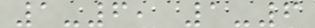1-6, 1-6
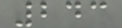243
